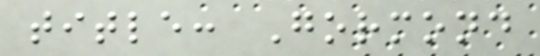title: Gormond
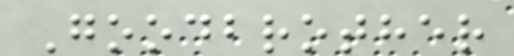Goodbrother
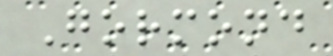Gormond
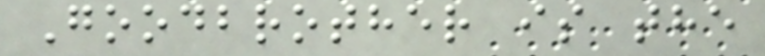Goodbrother is the
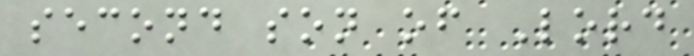second son of Lord
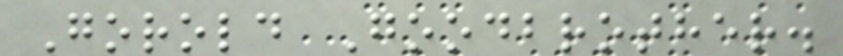Gorold Goodbrother.
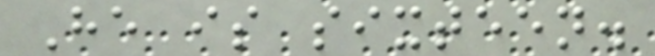He is sixteen.
